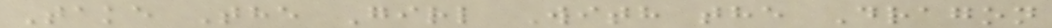Take The Girl With the Dragon
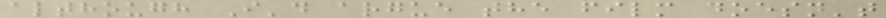although I'd argue the film doesn't
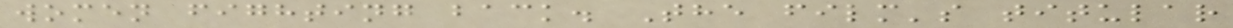women fighting back. The film's titular
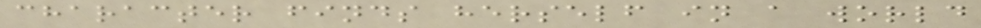character finds herself in a world
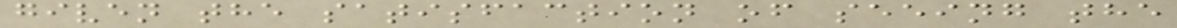given the satisfaction of seeing the
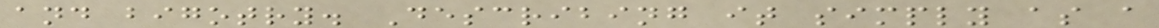and bigotry. Describing it simply as a
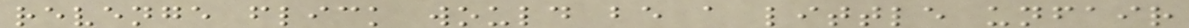revenge flick would be a little unfair
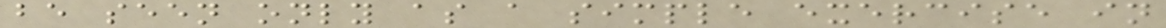be seen only as a simple exercise in
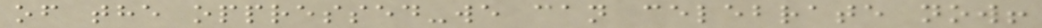of the oppressed-we can celebrate now!
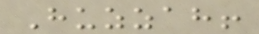Huzzah!
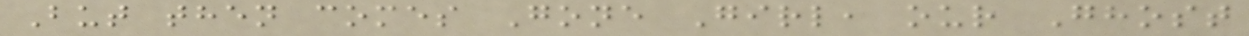But then comes Gone Girl, our Ghost
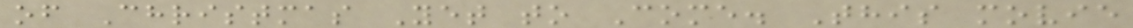of Christmas Yet to Come. This movie
